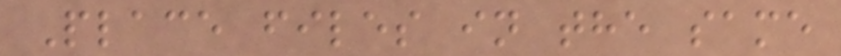Place files in the same
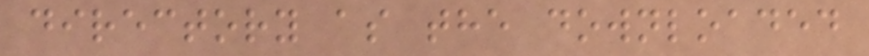directory as the downloaded
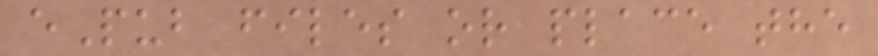ePub files or place the
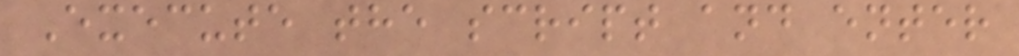Execute the script and enter
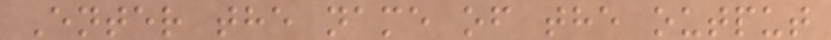Enter the name of the output
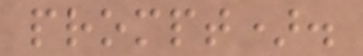prompt).
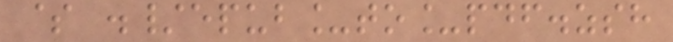$ ./epub_to_pdf.zsh
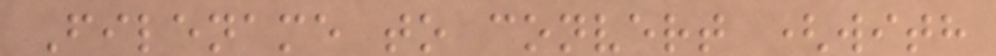Filename to convert (with
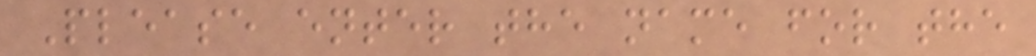Please enter the name for the
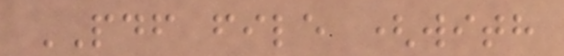PDF file (with
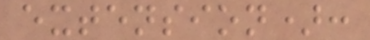extension):
